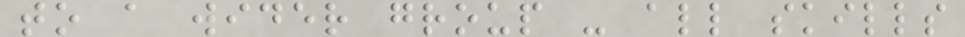to a wider group - all skills
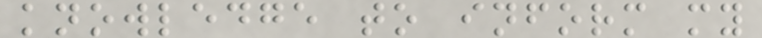knowledge to inform my
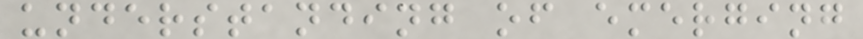understanding of emerging
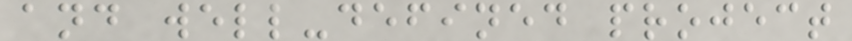and well-defined project
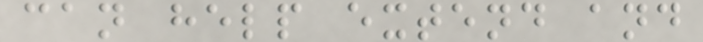can help extend and
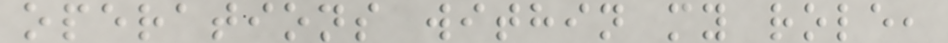operations within my role,
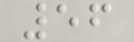56
